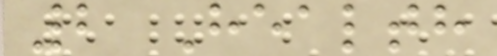2 Health
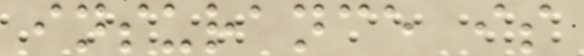insurance is
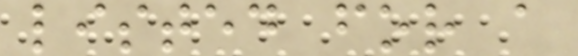listed for a
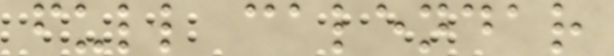full calendar
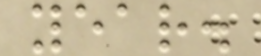year.
